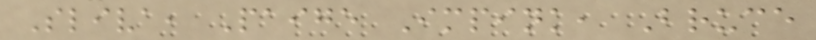Sliva, Paige Impink, Bruce
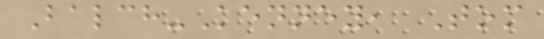Balch-Kenney, Tom
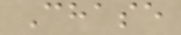Chase
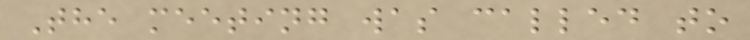The meeting was called to
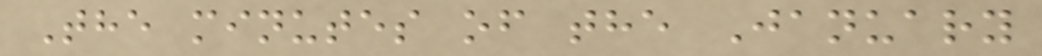The minutes of the January
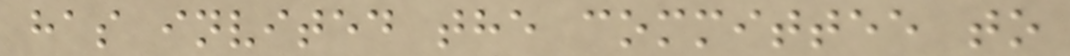has invited the committee to
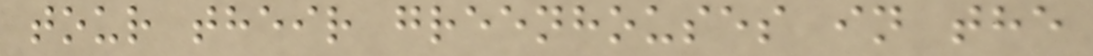tour their greenhouses in the
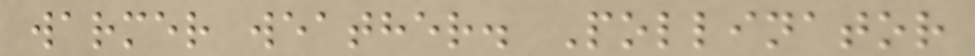warmer weather. Pollinator
